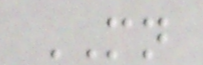MN
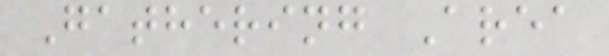Gathering Area
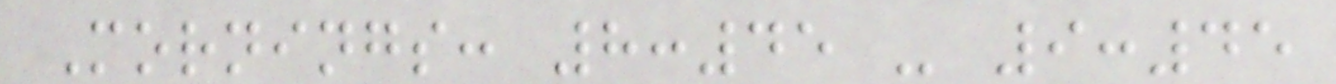Mornings: 8:45 - 9:45
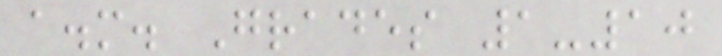a.m. Grades 1-10
